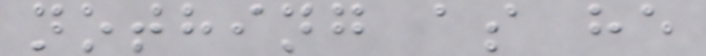nothing as he
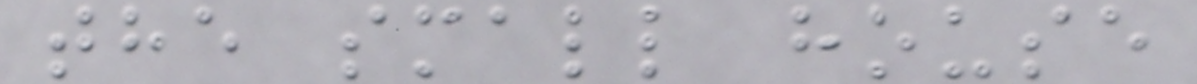the small house
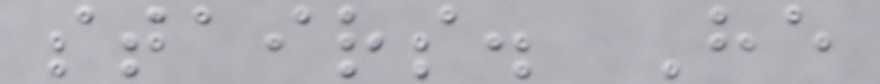stairs. He
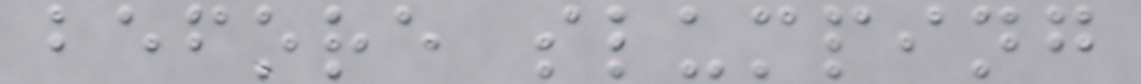before slumping
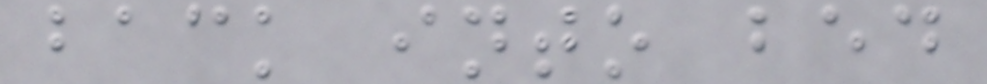back into bed
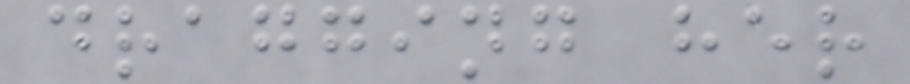dragging her
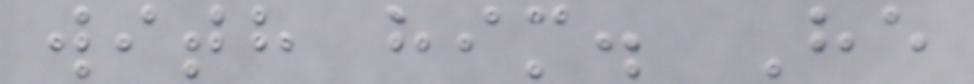with him. He
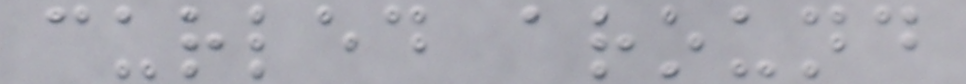curled around
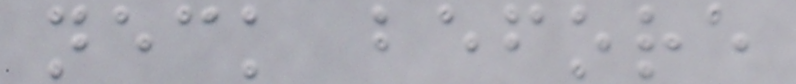neck before
